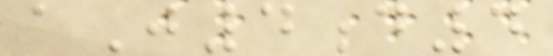aJ4d4
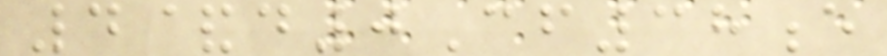4&d0Cf38e
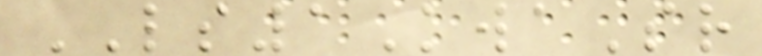LS1KwaSr
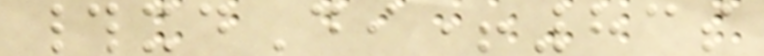#xdDi+83s
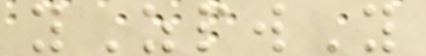yZpwY
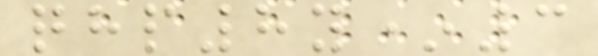qhp8y*3
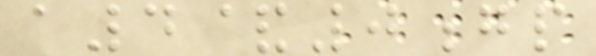a4&0gp
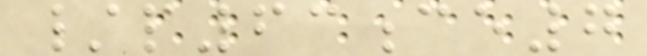/p63ce7
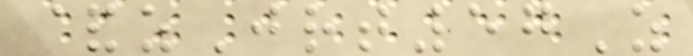&zJrt57Z
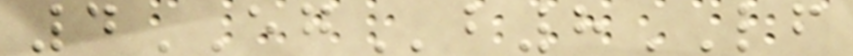4EGb8LF
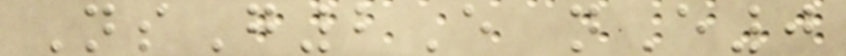NsG2E nE0
